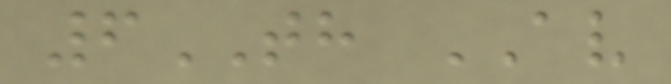6TH AV
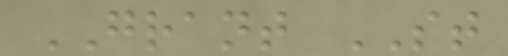GRANT ST
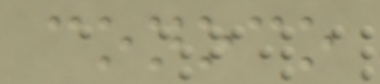conoco
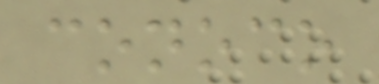conoco
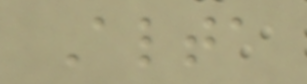Alta
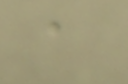a
